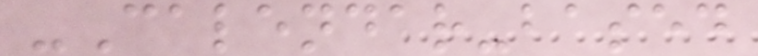-Calendar-based
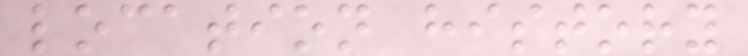location history
